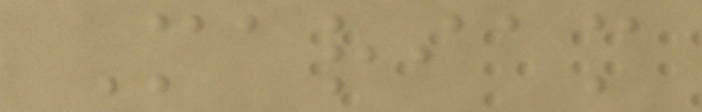Mariam
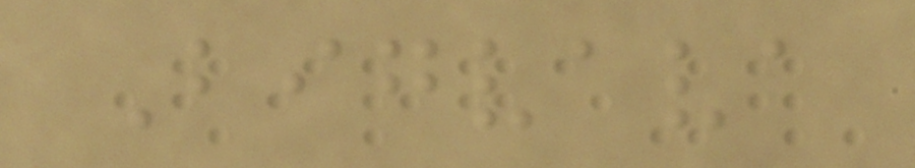Bigvava
